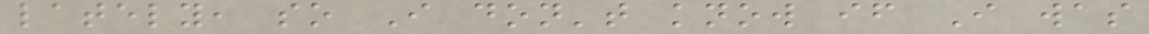lately, so I don't know if I was
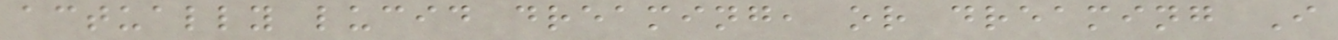actually lucid dreaming, or dreaming I
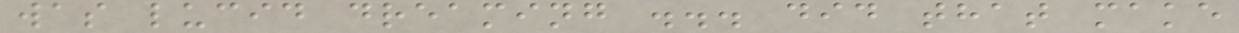was lucid dreaming ... did that make
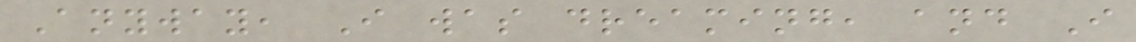Anyway, I was dreaming, and I
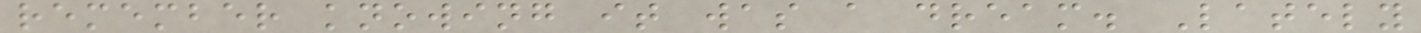remember knowing it was a dream. Lately
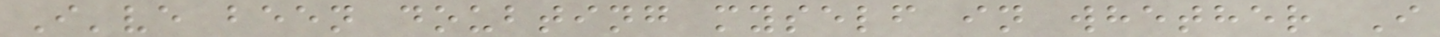I've been doubting myself in whether I
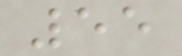55
